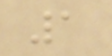1
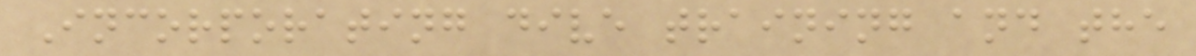Incorporating dive training and the
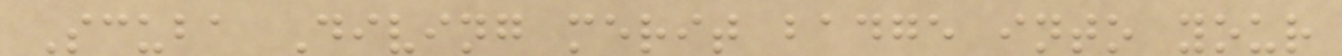Scuba Diving merit badge into your
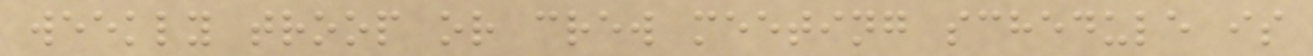weekly troop or crew meeting schedule is
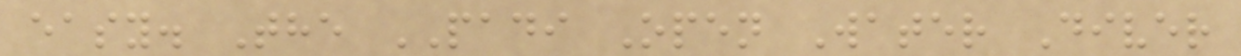easy. The PADI Open Water Diver
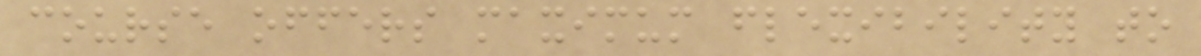course offers maximum flexibility to
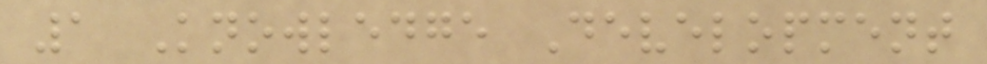1 Knowledge Development
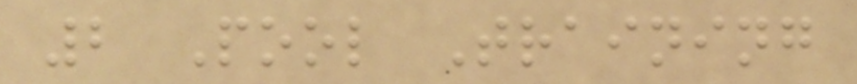2 Pool Training
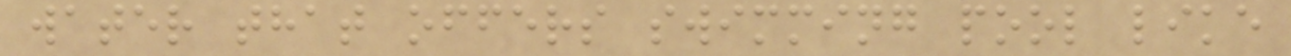water that offers swimming pool like
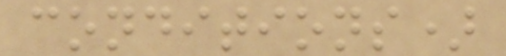conditions)
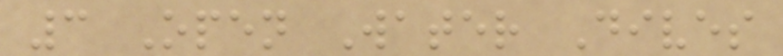3 Open Water Dives
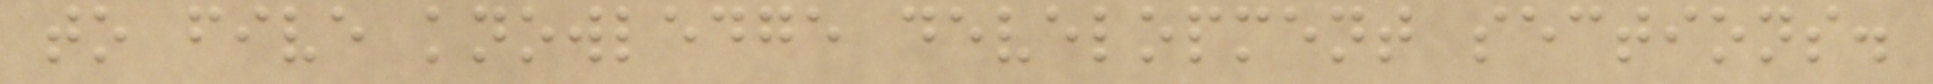to five knowledge development sections.
